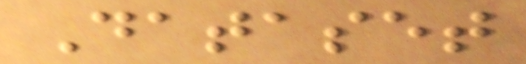Dataset
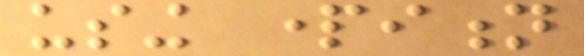using partition
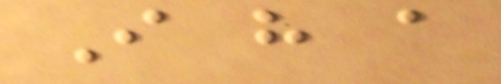I have a
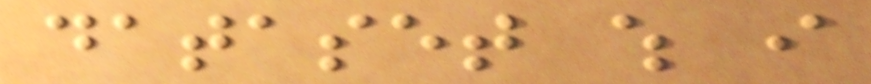dataset which i
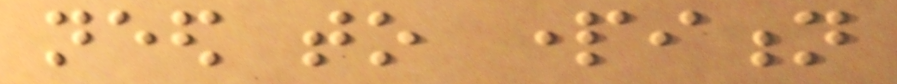need to partition
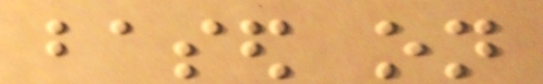based on
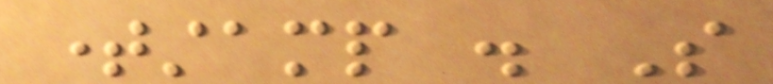timestamp . So
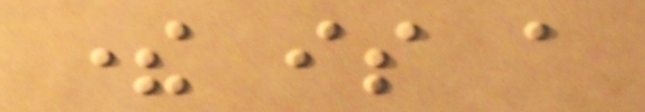there is a
